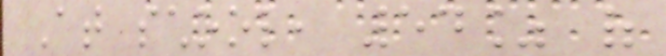At school, 54% of
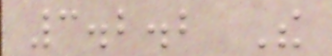3.2.2 The
